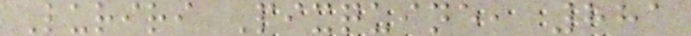Luriri Pixquine, 881
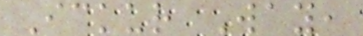Ickur Way,
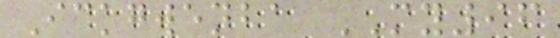Ickgwenba MY96
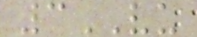3VU
